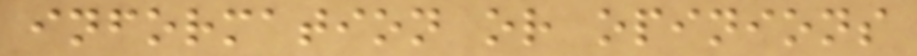information or opinions
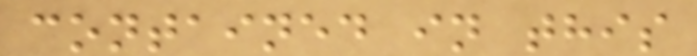contained in this
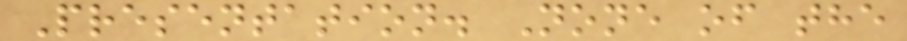Presentation. None of the
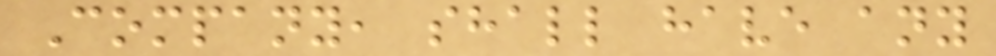Company, shall have any
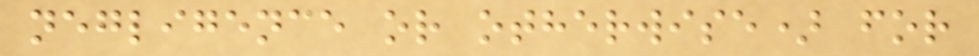negligence or otherwise) for
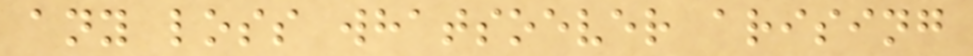any loss whatsoever arising
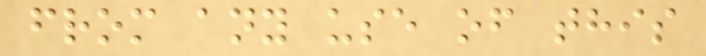from any use of this
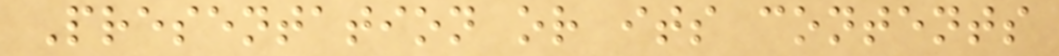Presentation or its contents
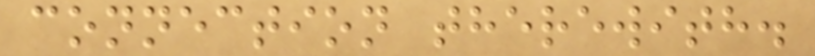connection therewith.
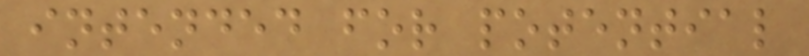intended for potential
